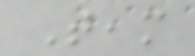Team
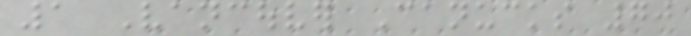1 Vancouver Canucks 70
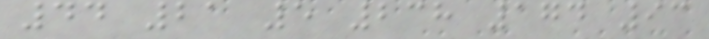44 21 5 238 174 93
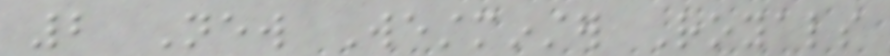2 New Westminster Royals
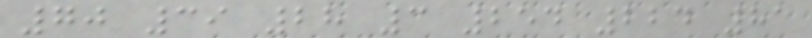70 39 28 3 254 224 81
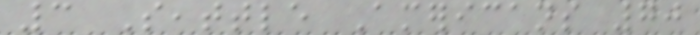3 Seattle Americans 70
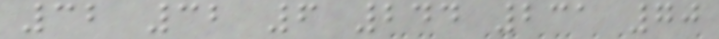32 32 6 244 231 70
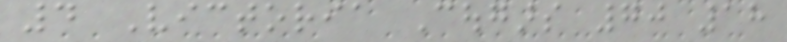4 Victoria Cougars 70 18
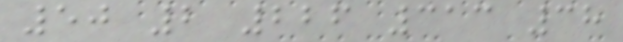50 2 226 313 38
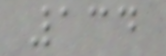134
